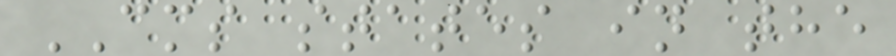CMS states in the
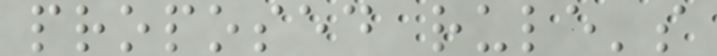proposed rule's
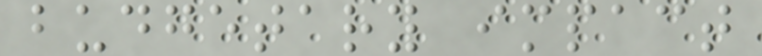budgetary impact
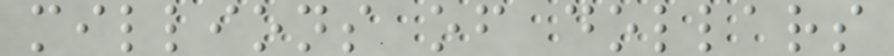millions of dollars
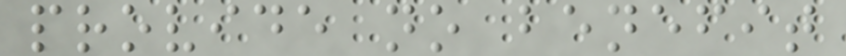provide no benefit
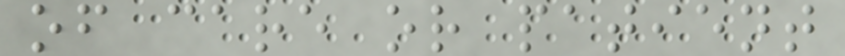of care or patient
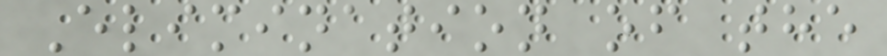Elimination of the
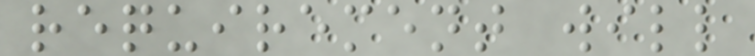requirement will
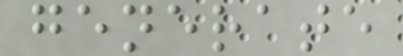generate
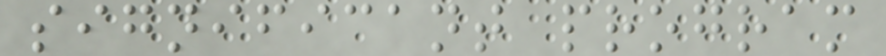significant program
